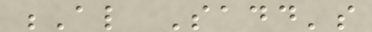Al Sadd's
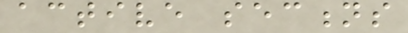active sections
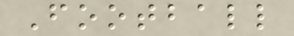Football
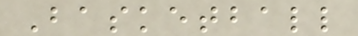Basketball
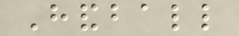Handball
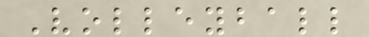Volleyball
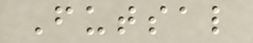Futsal
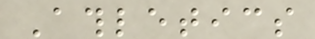Athletics
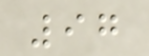97
